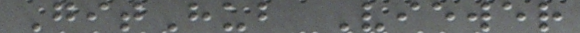GitHub Viewer
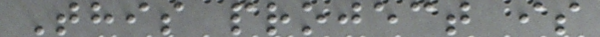This project is
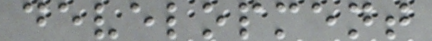development
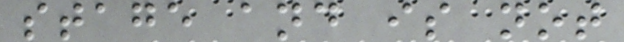stage and is not
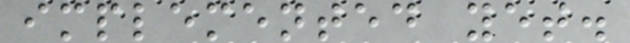implemented yet.
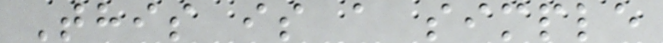This is a simple
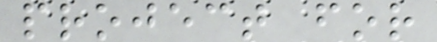project for
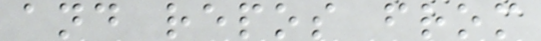and repos from
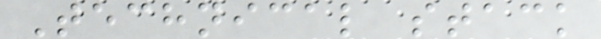Technical stack
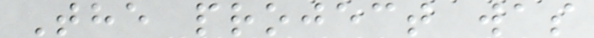The project was
